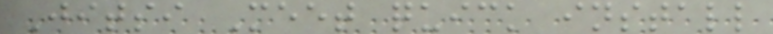Jitsi Meet quick install
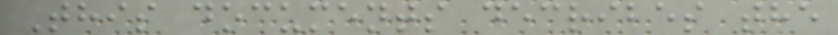This documents decribes the
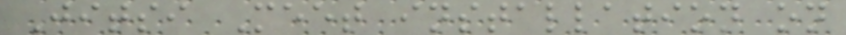Jitsi Meet installation on
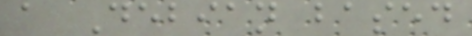a Debian based
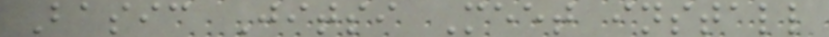Basic Jitsi Meet install
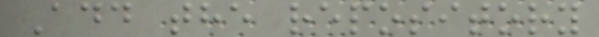Add the repository
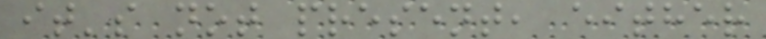it's not present, either
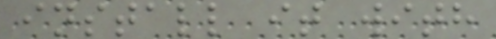install it with
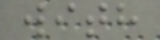with
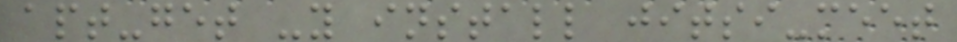apt-get -y install jitsi-meet
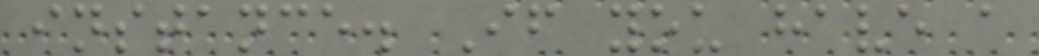instance. If you have a
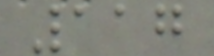117
